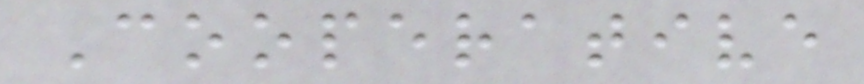Cooperative
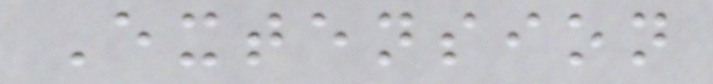Extension
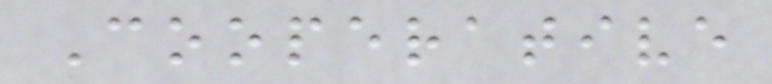Cooperative
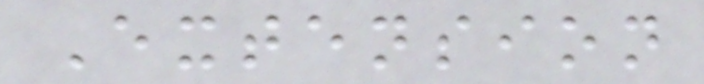Extension
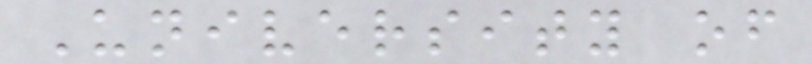University of
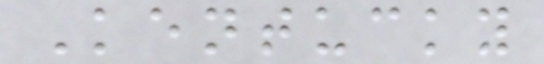Kentucky
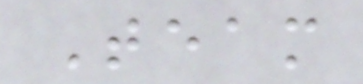Team
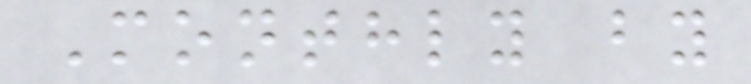Monthly by
